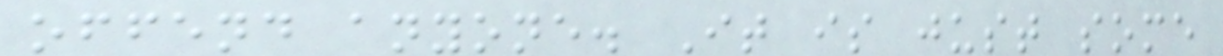offend anyone. It is just some
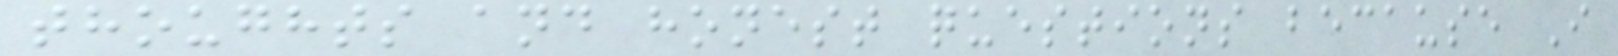thoughts and honest questions because I
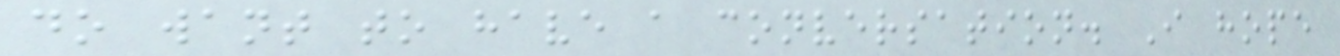do want to have a conversation. I hope
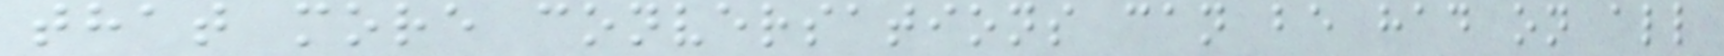that more conversations can be had on all
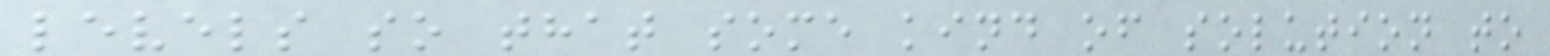levels so that some kind of solution to
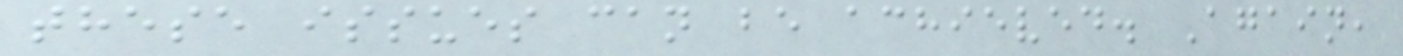these issues can be achieved. Again,
